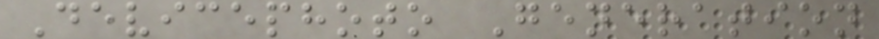Devicephoto Generation
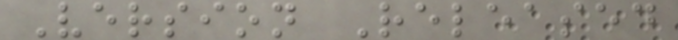Version Released
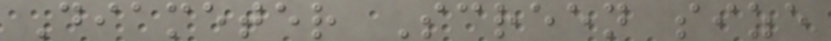Diameter Screen size
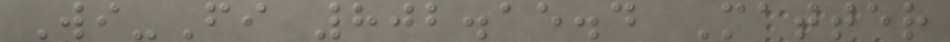Wi-Fi 802.15.4 Matter
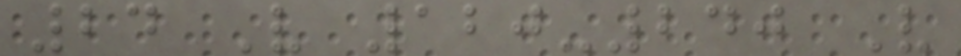24 V 120-240 V
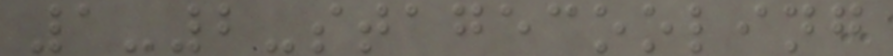1-2-stagecooling
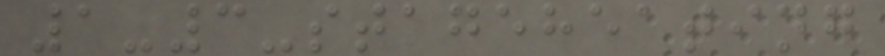1-3-stageheating
